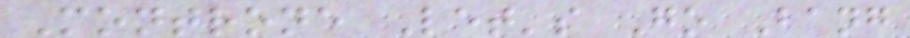Montrone Let's Go Bang
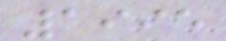1995
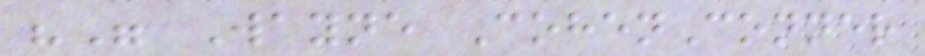"" Wayne CohenConner
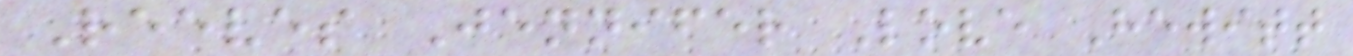Reeves Jennifer Love Hewitt
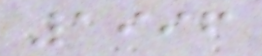1996
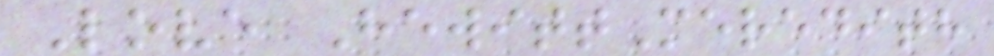Love HewittMeredith
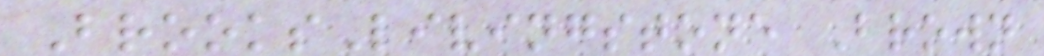BrooksLivingstone Brown
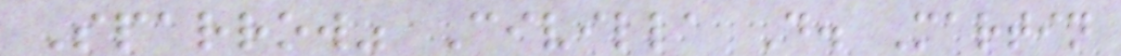Sparrow" Civilla D. Martin
